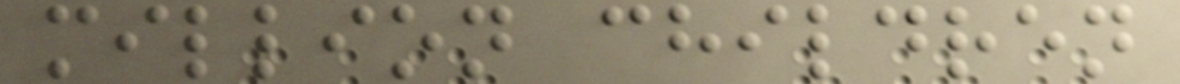million children
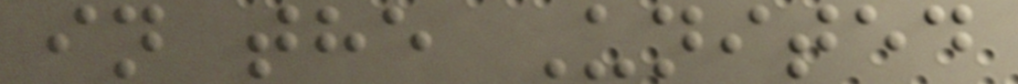in the United
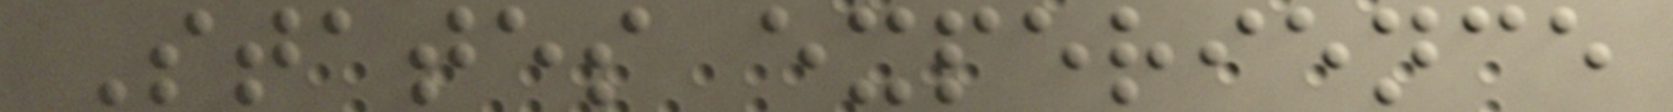States experience
